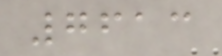7613
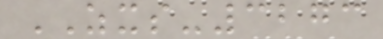ZXS-3273
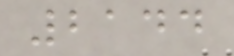2144
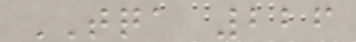TQA 226
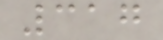317
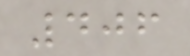406
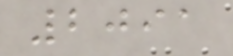2091
